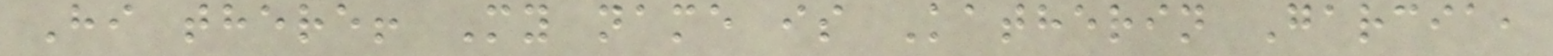Hi there! My name is Katherin Garcia,
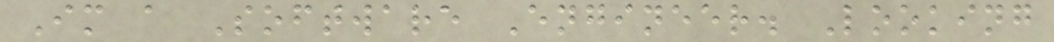Im a Software Engineer. Looking
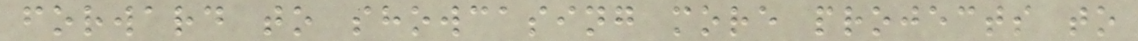forward to showcasing more projects to
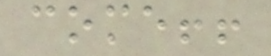come!!
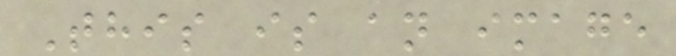This is an image
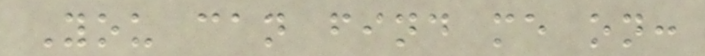You can find me on:
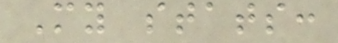My stats:
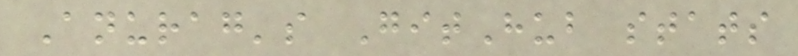Anurag's GitHub stats
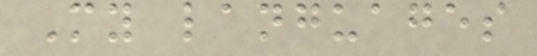My languages
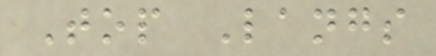Top Langs
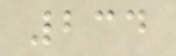234
